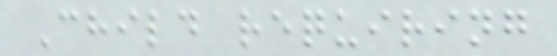Child requiring
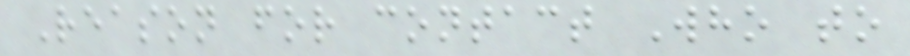Reason for contact Who to
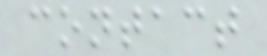contact
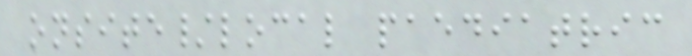onsite/local paediatric
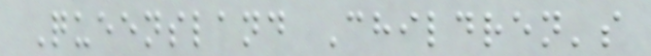Queensland Children's
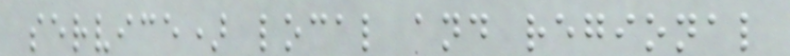service) local and regional
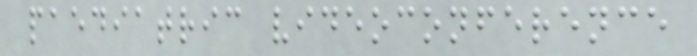paediatric videoconference
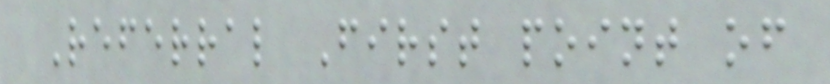Referral First point of
